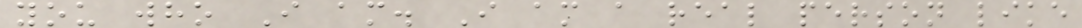you who I am. I am a real person like
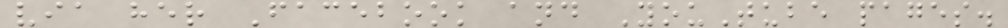via her Facebook and YouTube pages.
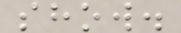show.
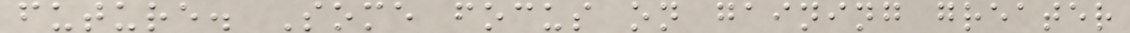future. Some focus on gaining greater
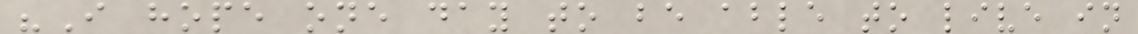"I hope one day to be able to live in
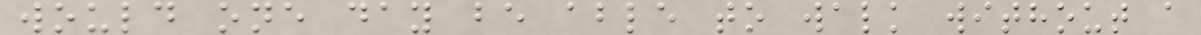would one day be able to walk without a
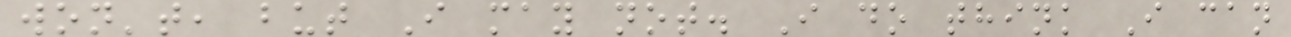won't, but I may not. I do think I can
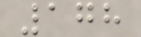178
